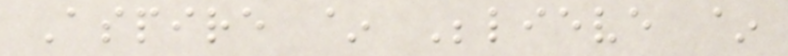Aspire ~ Believe ~
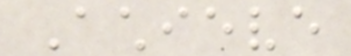Achieve
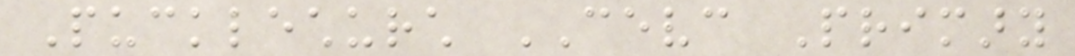Pucklechurch CEVC Primary
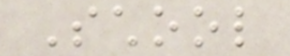School
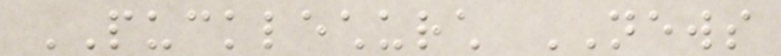PUCKLECHURCH NEWS
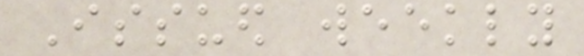Issued weekly
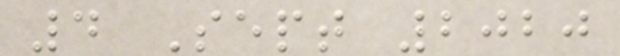4 Sept 2020
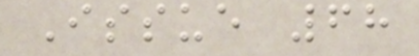Issue 68
